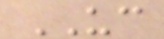UC
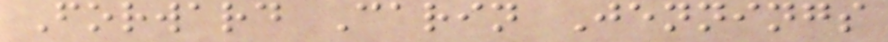Forward Carin Jennings
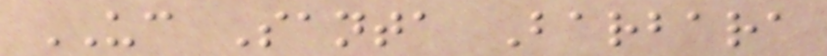UC Santa Barbara
